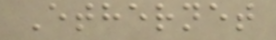Ethernet
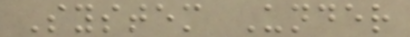System Under
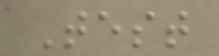Test
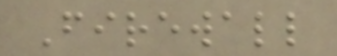Firewall
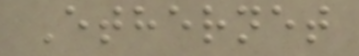Ethernet
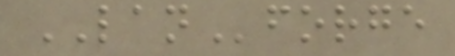LANforge
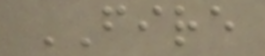FIRE
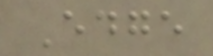Edge
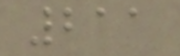211
